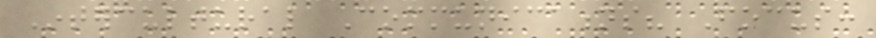Intercultural Communications? Focus:
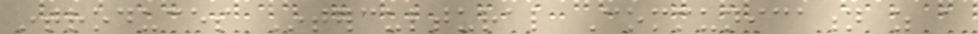introduces Intercultural Communication as a
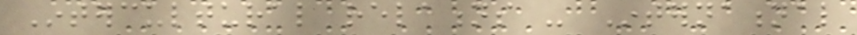Intercultural relations - International
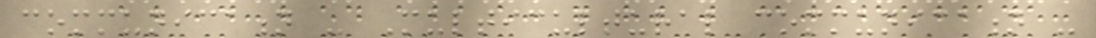communication - Multicultural communication -
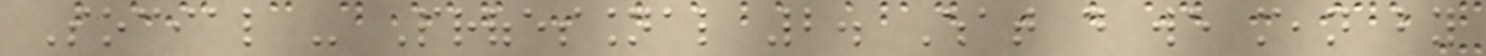Social - Professional 2. What do we mean by
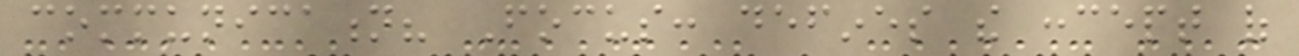communication? Focus: defines the concept of
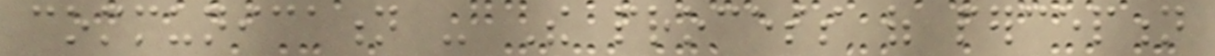communication - The process of perception
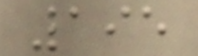195
